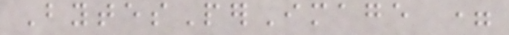BytesPerImage =
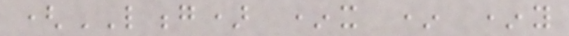(LONG) *x * *y
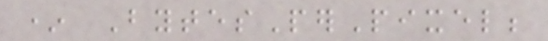* BytesPerPixel;
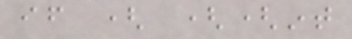if ( ((int
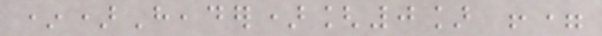*)Header)[0] !=
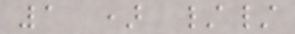1 ) //
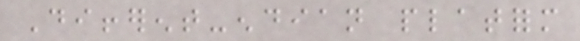Different-endian platform
